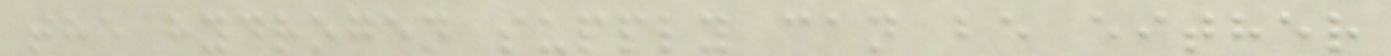the hydrogen supply can be either
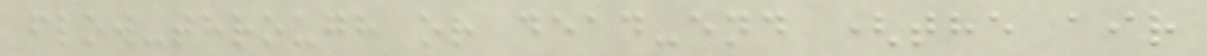flow-through or dead-end (the air
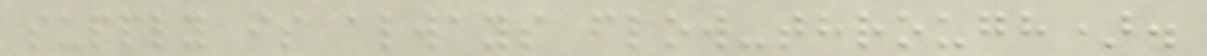supply is always flow-through).
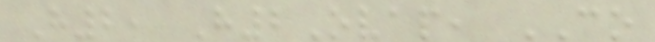H2, H2Ovap, CO
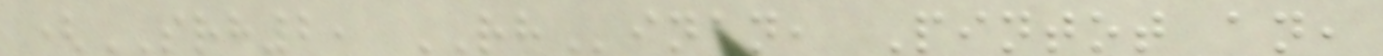(SRH2, RHinan, Pintot an,
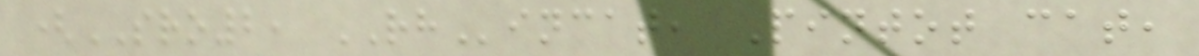(SRO2, RHincat, Pintot cat,
